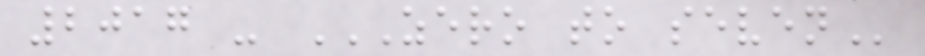2017 - ZERO TO SEVEN
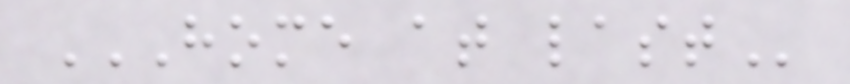HOME AT LAST
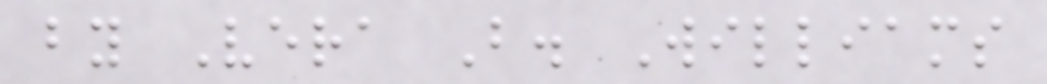by Vera B. Williams
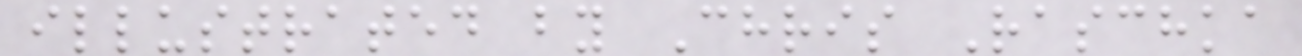illustrated by Chris Raschka
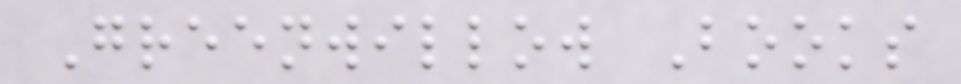Greenwillow Books
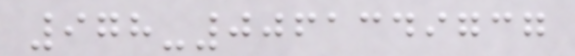978-0061349737
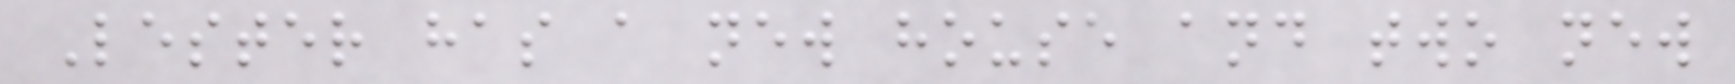Lester has a new house and two new
